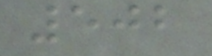502
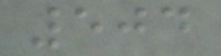504
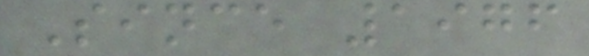Since 1976
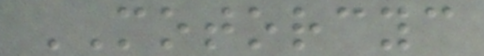MOTORCYC
